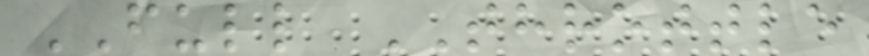FULL THROTTLE
